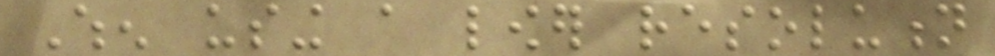When using a lower resolution
